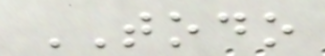TODO
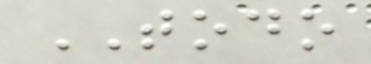TODO
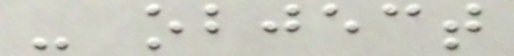- object
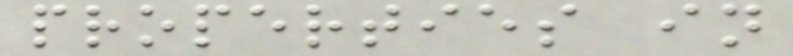properties in
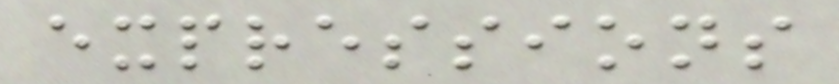expressions
